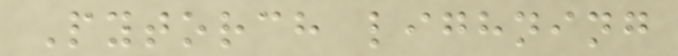Pytorch lighning
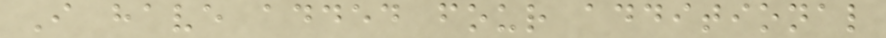I have added four additional
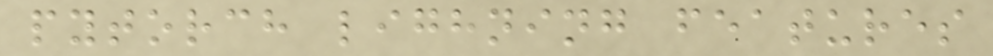pytorch lighning features
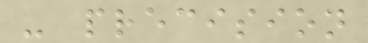- precision
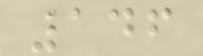146
